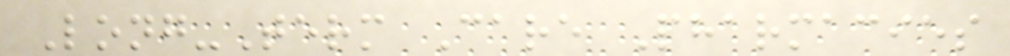Long-Term Care Pharmacies
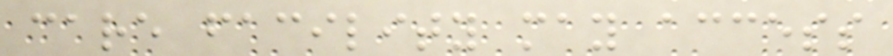care facility may access
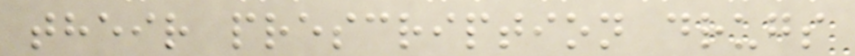their prescription drugs
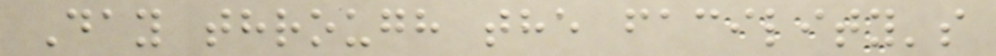Day through the facility's
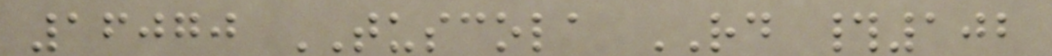16070 TUSCOLA RD #102
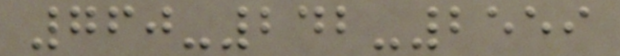760-242-2559
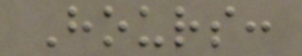Hours:
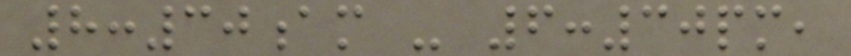8:30am - 6:30pm,
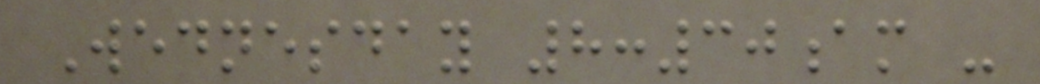Wednesday 8:30am -
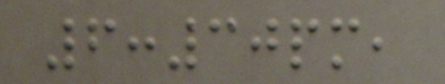6:30pm,
